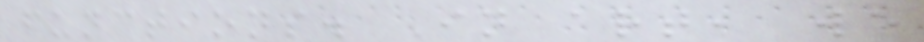functions. In art, we
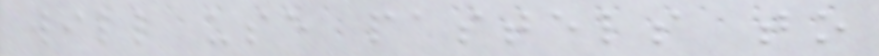will use pastels to
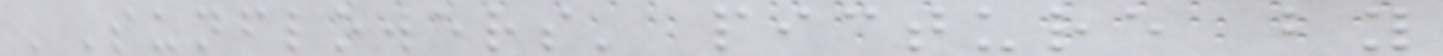'Sunflowers' picture by
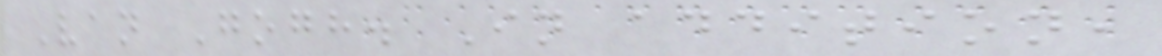Van Gogh. In addition,
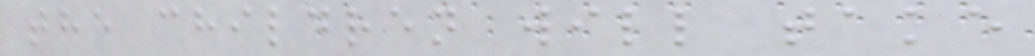the children will take
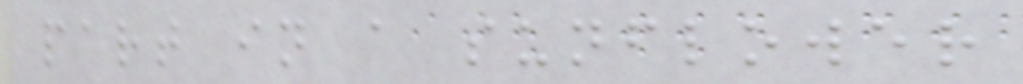part in a sunflower
